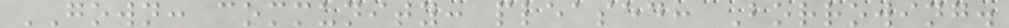GOWN: community: pleased: Borrowing.
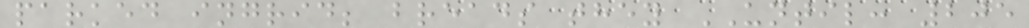parked ingrid; breads they UNTIL: 205
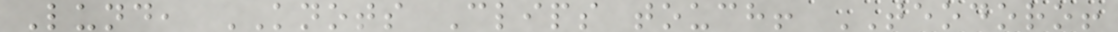Lund, KNOTS Clips touch! TEODORO!
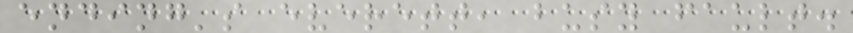ending's everett, busy fault.
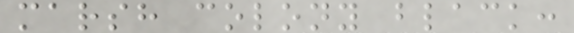marsh colony black:
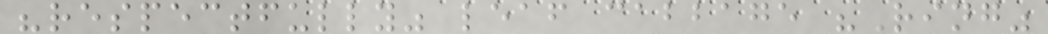"respectfully" leaf cabbage "Ring"
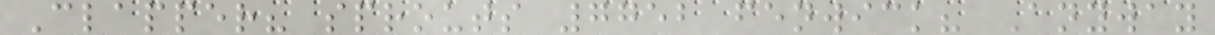Clapper? sprouts 7752 fenwick? Anyway
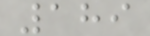189
